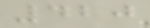420
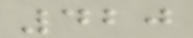420
